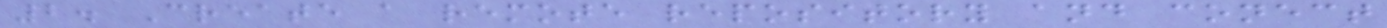2. Create a remote repository and conect
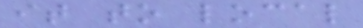it to local
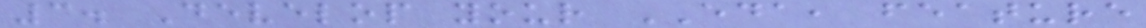3. Develop your EDA, feature
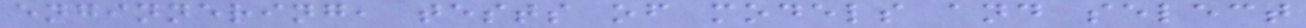enginnering, tests of models and select
